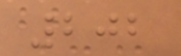202
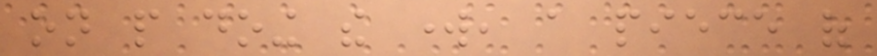on people doing the work, a piece of
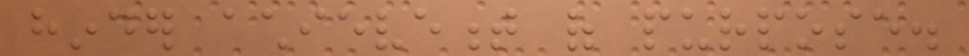hinder achievement of purpose.
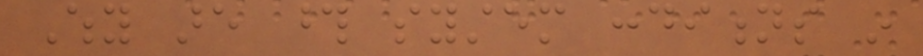Why are those system conditions in
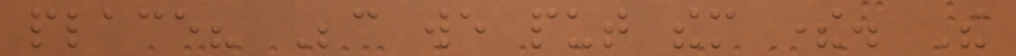place? Because we put them there. The
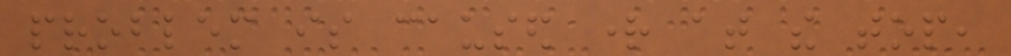problem is caused right at the top,
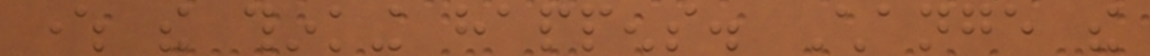where the thinking happens. Change the
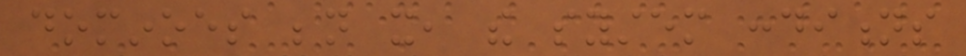dominoes beneath it, the system conditions
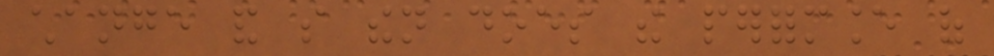change and so then does the performance of
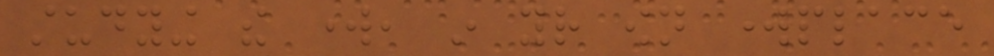studying the work, in your own workplace
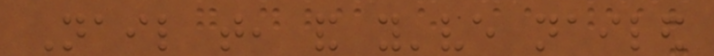Nail that, and you've nailed
